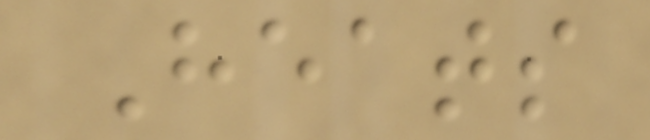Heats
